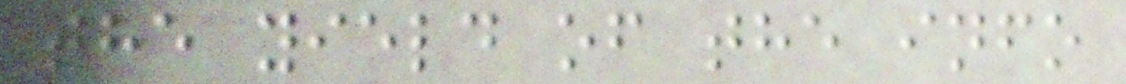the yield of the info
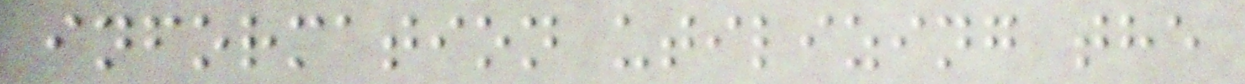information utilizing the
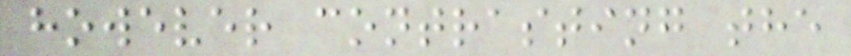however contrasting the
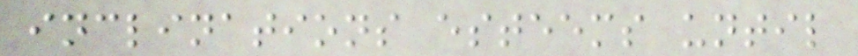inclinations esteems until
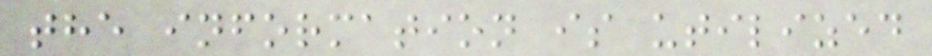the information is utilized
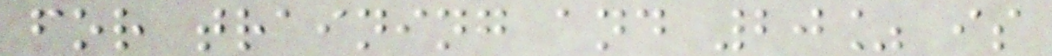for training and 20% is
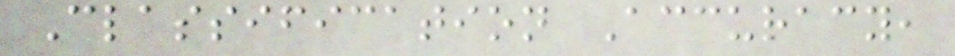Classification Accuracy,
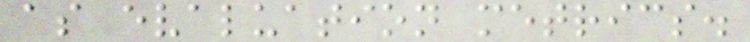as evaluation metrics.
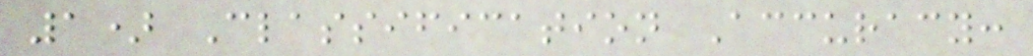1) Classification Accuracy:
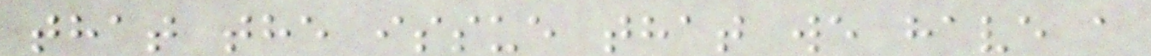that the issue that we have a
